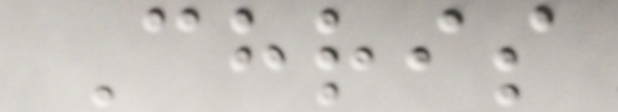Chris
